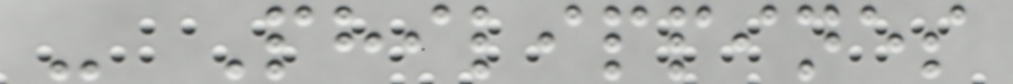- Philippines
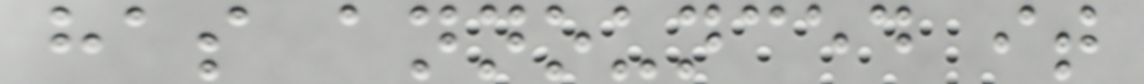has announced it
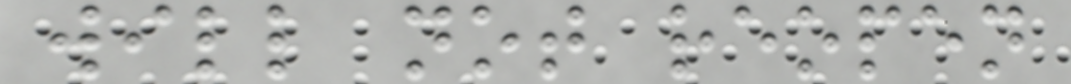will not reopen
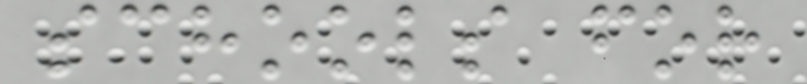schools for
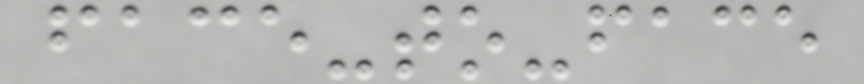face-to-face
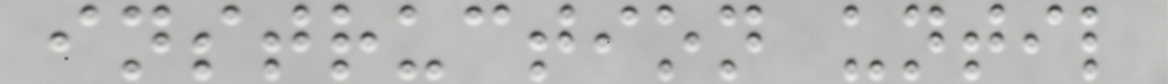instruction until
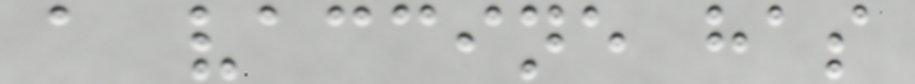a vaccine has
